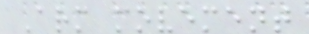Arm movement
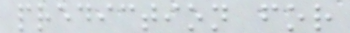prediction for
